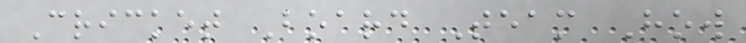Cricket Board Team How
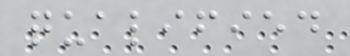qualified
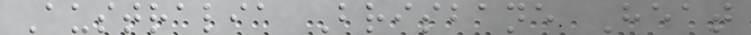Australia Brisbane Heat
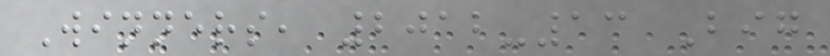Winners, 2012-13 Big
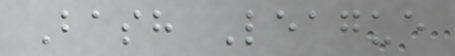Bash League
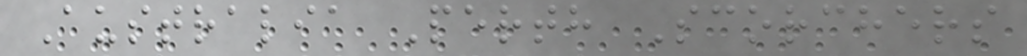Australia Perth Scorchers
